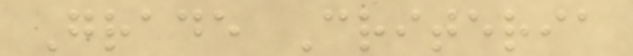Grade Criteria
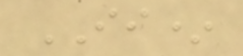II*
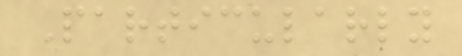Particularly
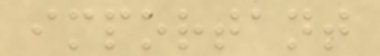important
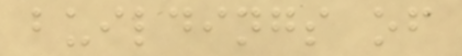buildings of
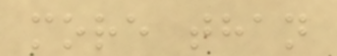more than
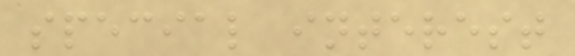special interest
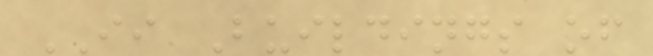II Buildings of
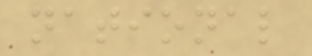national
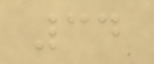34
